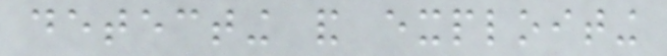detecting and exploiting
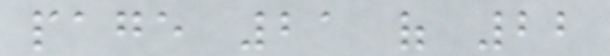page 21 of 22
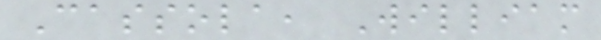Cassola, William
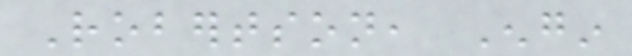Robertson, Engin
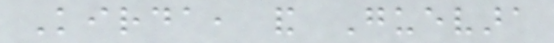Kirda, and Guevara
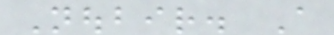Noubir. A
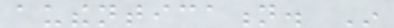authentication. In
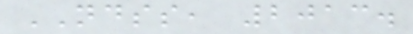NDSS, 2013.
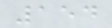154
